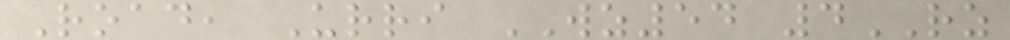Road, Urri WZ54 4RZ
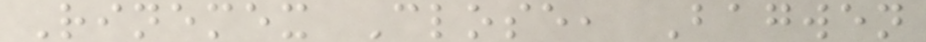Rinemex Close, Bagwen
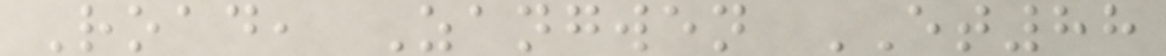Road, Zangwen ET88
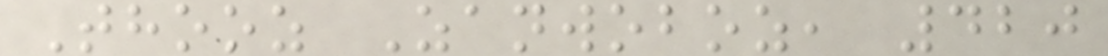Thooz Zanwoboz, 420
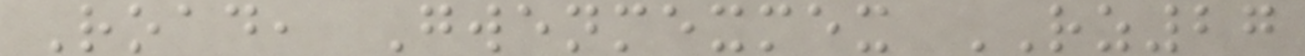Road, Gwenmexmex RZ27
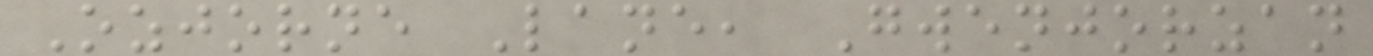Ozjorne Lane, Gwenjorzan
